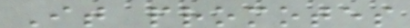It promotes
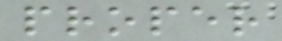proper
